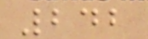242
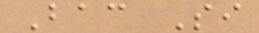Bac Si
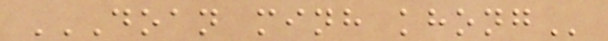DOAN MINH KHONG
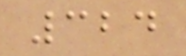324
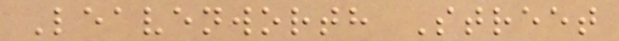Leavenworth Street
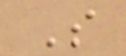S
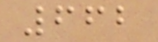662
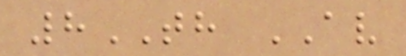8TH AV
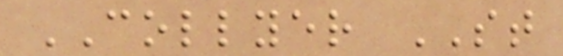COLLYER ST
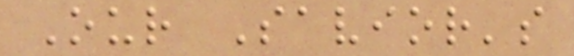Our Savior's
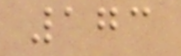173
